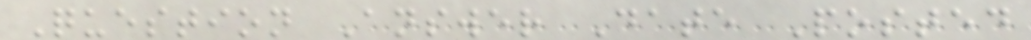Question Answer Date Posted
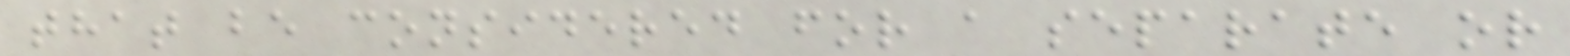that be considered for a separate or
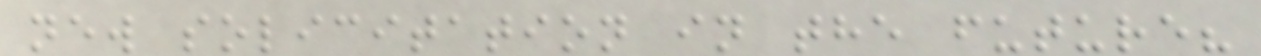new solicitation in the future?
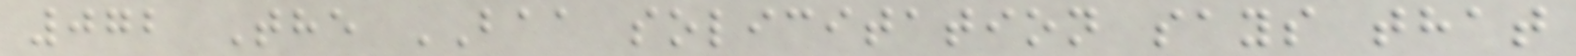072 The BAA solicitation says that
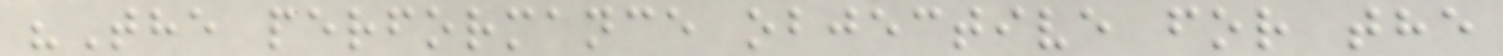"The performance objective for the
